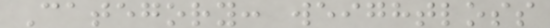Category: weightloss
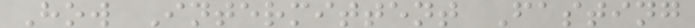How Intermittent Fasting
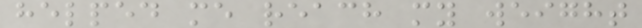helped me reach my weight
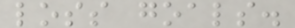loss goals.
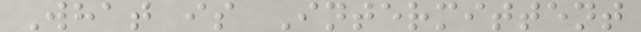What is Intermittent
